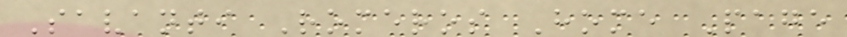Savanti Romeros Home Page
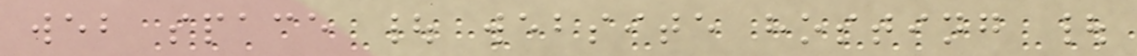web space | website hosting |
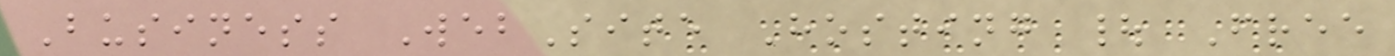Business WebSite Hosting | Free
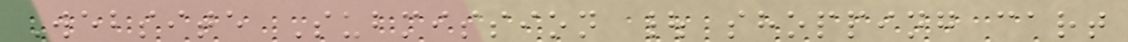Website Submission | shopping cart
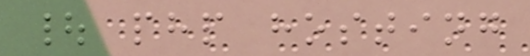| php hosting
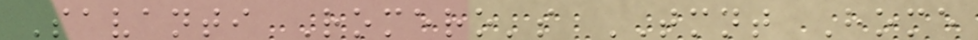Savanti Romero's TMNT Home
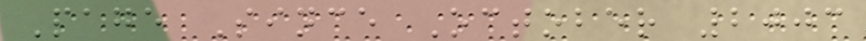Page Since October 2003
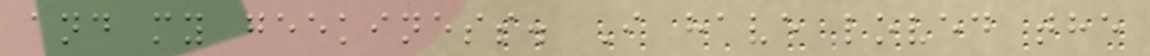and my geekiness. I have loved the
